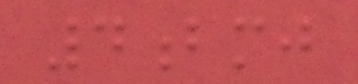4bmj
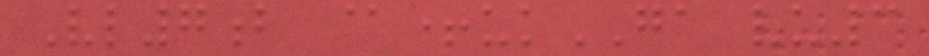Vl7b @+ukGA vu3
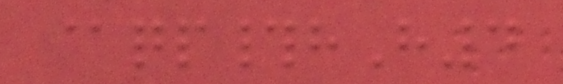@qp#hH4
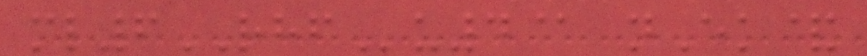ml6RHFu4@ nEk&
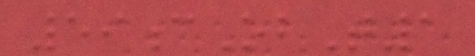59cObT1
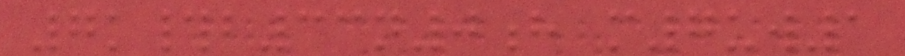7k#b33n0h m7uw1
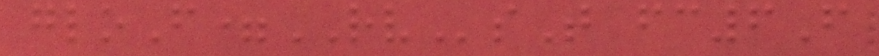gloF=RVsT fc6F
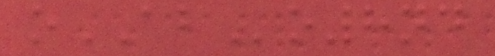oABo8nd
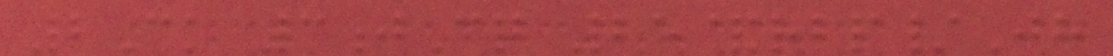2Ck 3jCq 25&rbp/Jh
